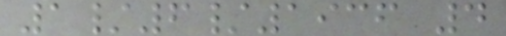1/6/1936 4
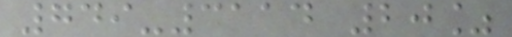749-3114 20%
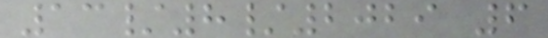13/8/2029 6
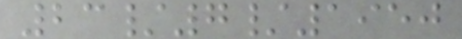23/7/1950
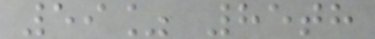59% 85th
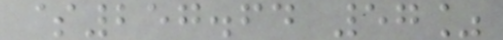$257.64 57%
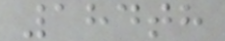184th
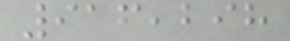916,298
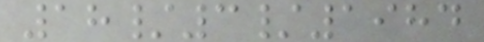18/3/1984
